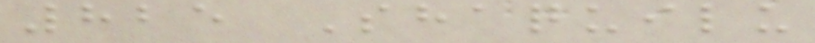825 Shaquilu
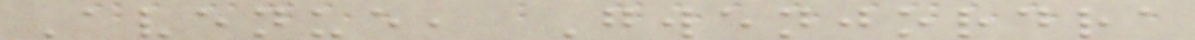Avenue, Gwenjordra
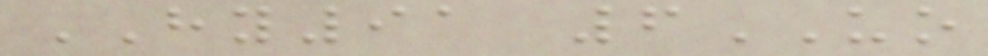HY91 6UO
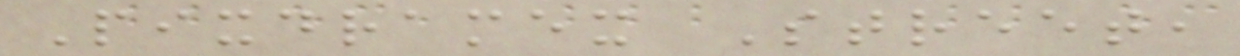Pixdramex Street,
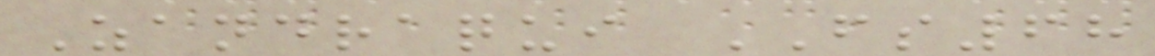Zandraqui FS68
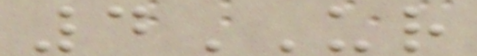4UR
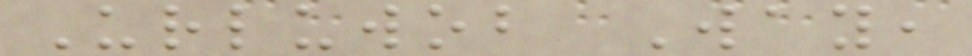Urluwob Way,
